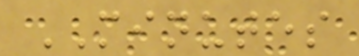MINUTES
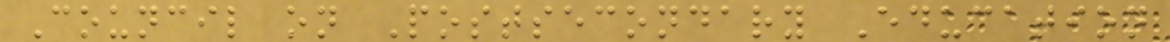Council on Postsecondary Education
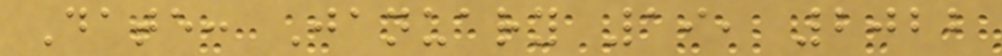Date: January 19, 2022
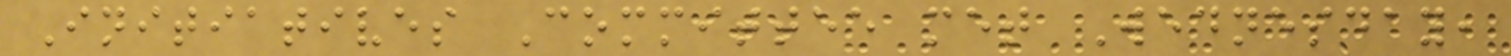Initiatives Committee met Wednesday,
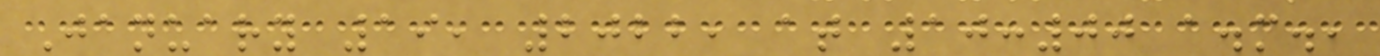January 19, 2022, at 10:00 a.m.,
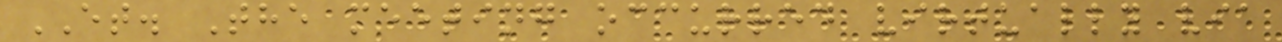ET. The meeting occurred virtually via
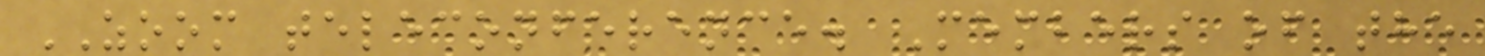ZOOM teleconference. Members of the
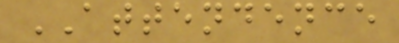ATTENDENCE
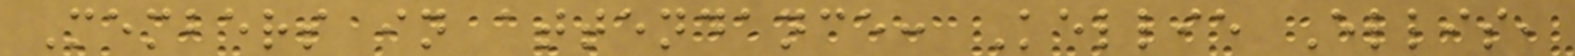Members in attendance: Kellie Ellis,
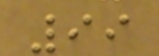99
